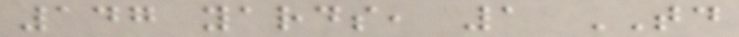147 yards, 1 TD
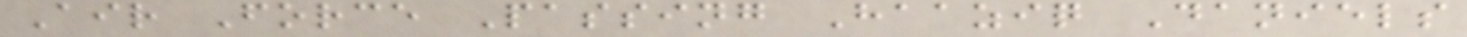Air Force Passing Haaziq Daniels
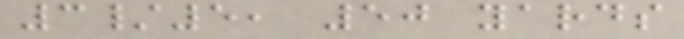3/5, 50 yards
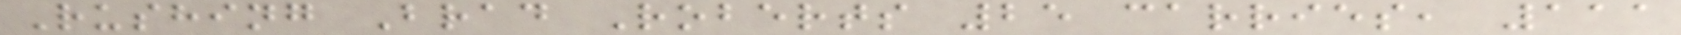Rushing Brad Roberts 25 carries, 111
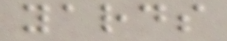yards
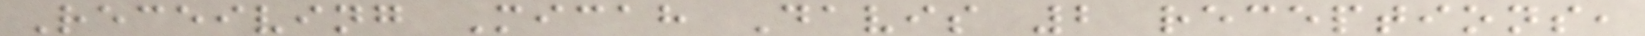Receiving Micah Davis 2 receptions,
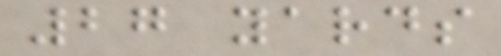27 yards
